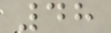48
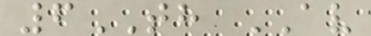6TH AV
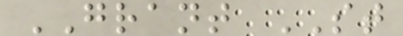GRANT ST
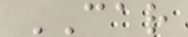CAR
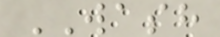WASH
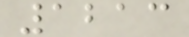1213
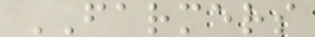FARMERS
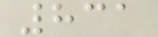831
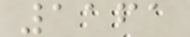1161
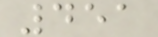451
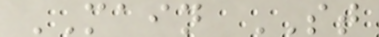MAIN ST
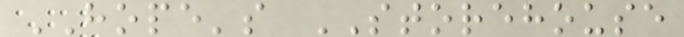HOPE's STOREHOUSE
